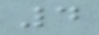4
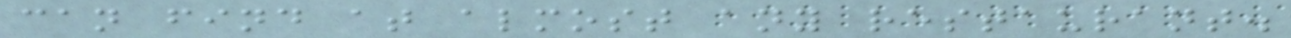can find at almost any restaurant.
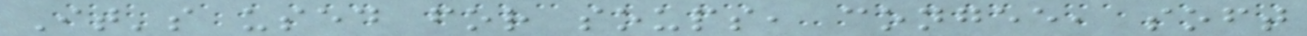It's used for soups, congee, soft
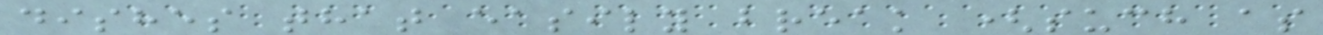dishes that easily break (such as
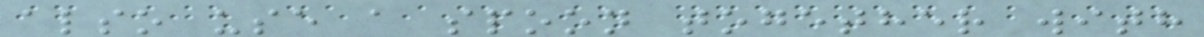also use a spoon together with
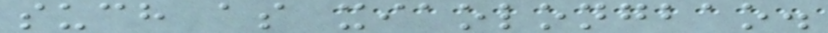such as xiaolongbao.
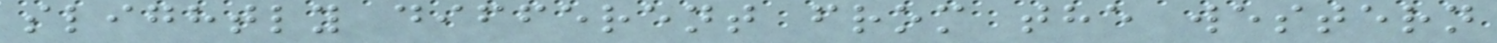slightly different from the western
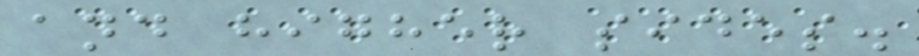and higher sides.
